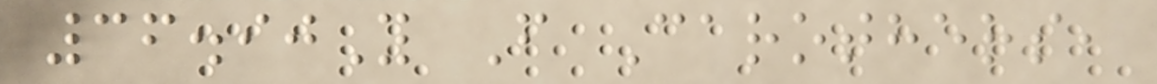36.90Y F Carothers,
